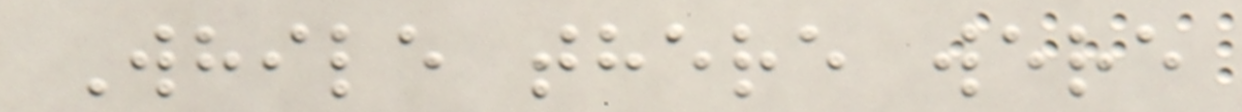While there were
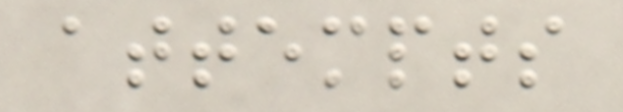attempts
